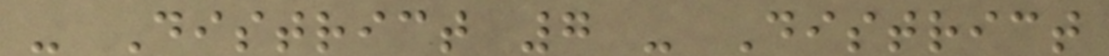- District 7 - District
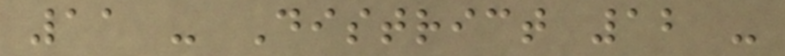11 - District 12 -
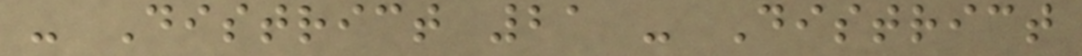- District 21 - District
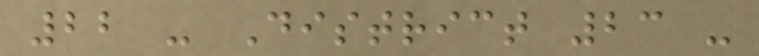22 - District 23 -
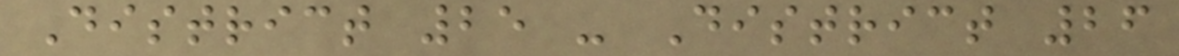District 25 - District 26
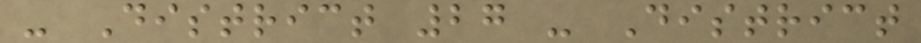- District 27 - District
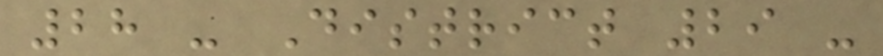28 - District 29 -
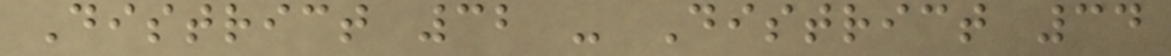District 32 - District 34
